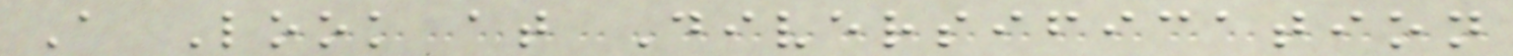A Look at Diversification
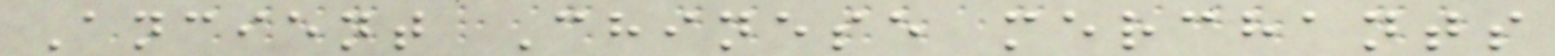Ancient Chinese merchants
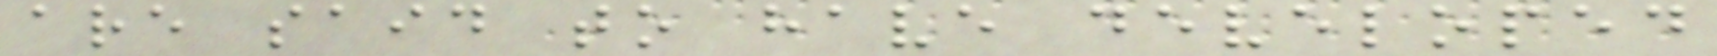are said to have developed
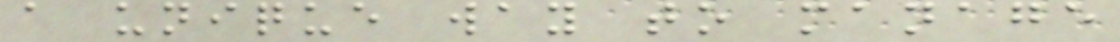a unique way to manage
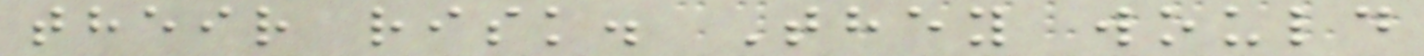their risk. They would
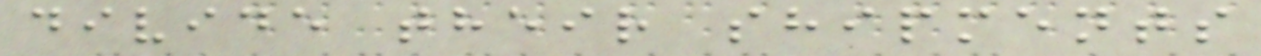divide their shipments
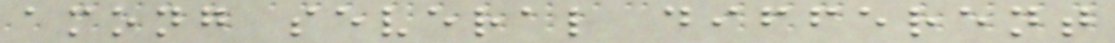among several different
